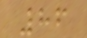86
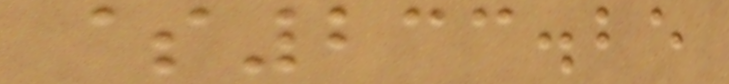$233.25
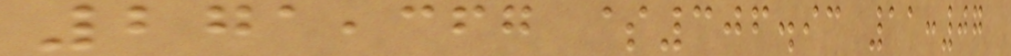271,367 $306.93 11:07
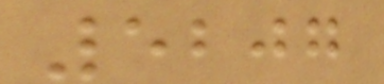5207
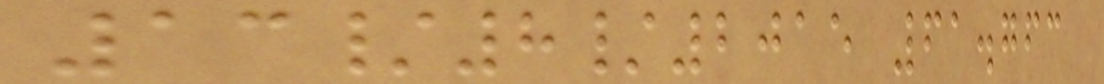13/8/2015 61.763
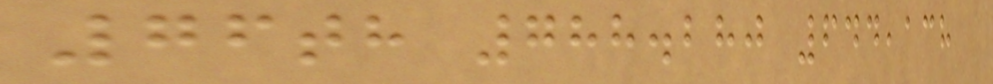76th 788.280 644,138
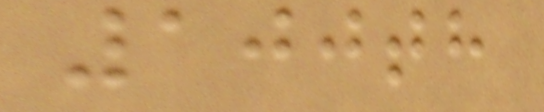100th
